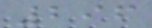296
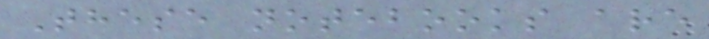These notebooks are
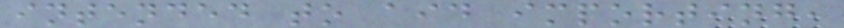intended to aid importing,
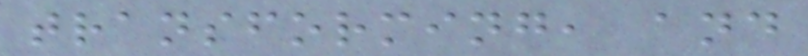transforming, and
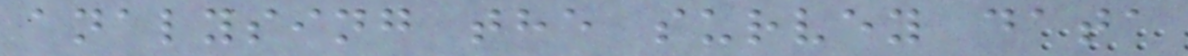analysing the survey data
